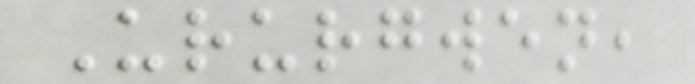Ururgwen,
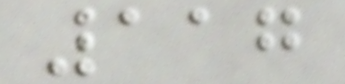117
